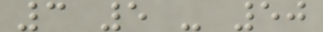3 5 - 50
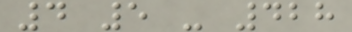4 5 - 428
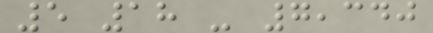5 18 - 7,340
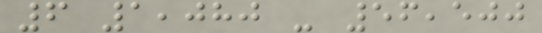6 1,080 - 56,500
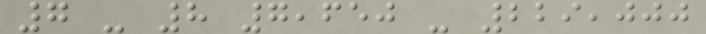7 - 8 7,650 - 229,000
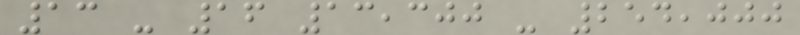13 - 16 13,300 - 254,000
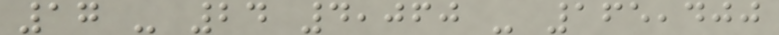17 - 24 4,060 - 165,400
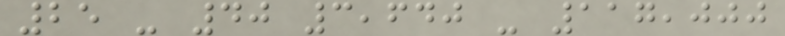25 - 40 3,640 - 117,000
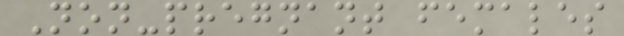Non-pregnant females
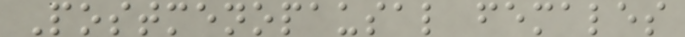Postmenopausal females
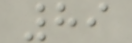89
